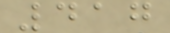417
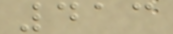413
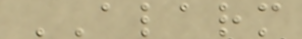ALARM
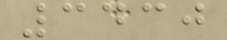3430
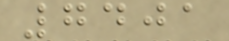7401
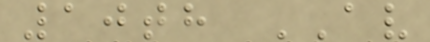10th AV
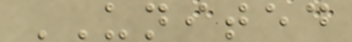UNITED
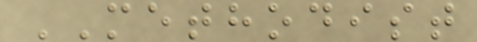METHODIST
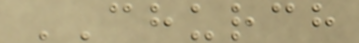CHURCH
